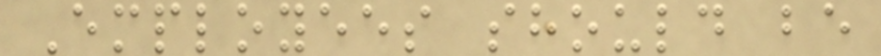Employees should be
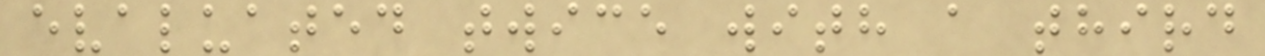evaluated twice with a third
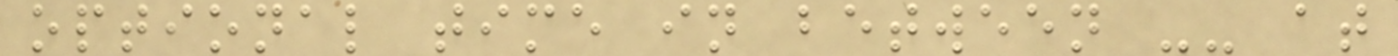optional time in between -- at
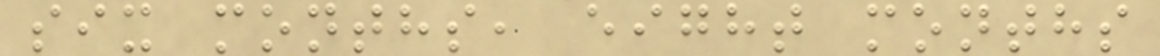six months, eight months
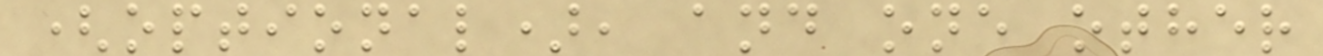(optional), and one other
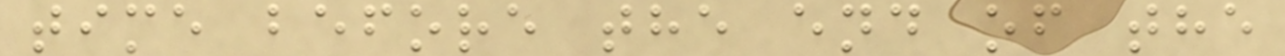time before the end of the
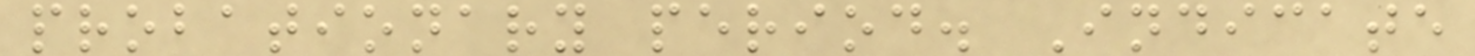probationary period. Indicate
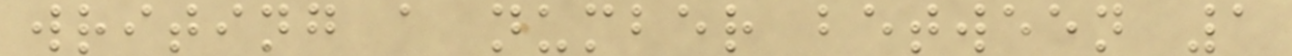writing a number between 1
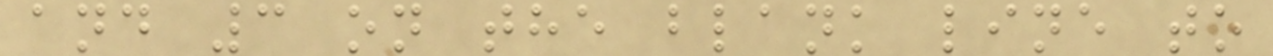and 3 on the blank line to
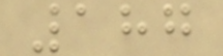187
